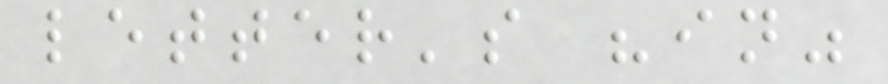letter's "in"
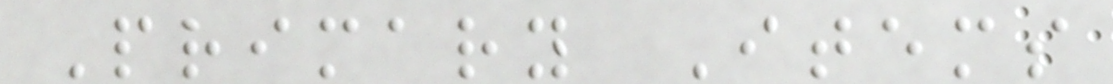Primary Items
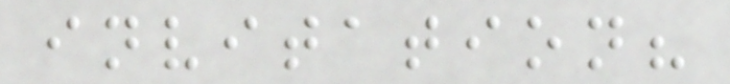invitation?
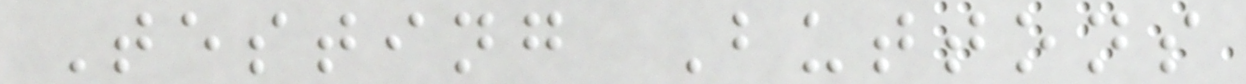Testing Buttons
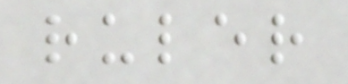ruler
